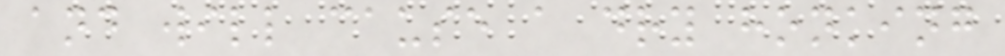and will cause a dry honking
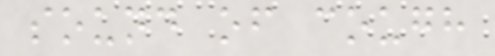sound of cough
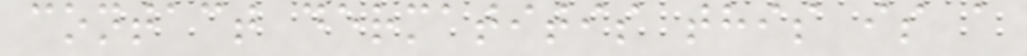contact dermatitis this is a
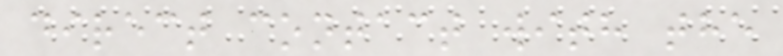direct contact with the
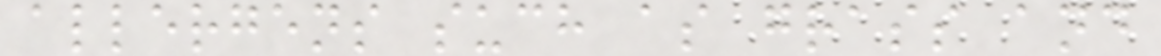allergens such as grass and
